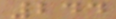244
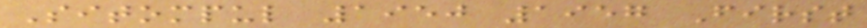Sitompul 1950 1957 First
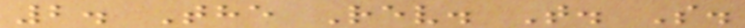2. The Rev. T. S.
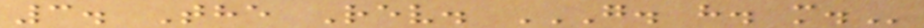3. The Rev. G. H. M.
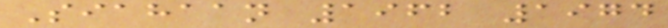Siahaan 1962 1974
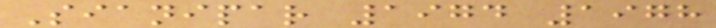Sianipar 1974 1978
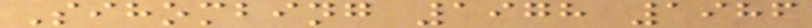Sihombing 1978 1986
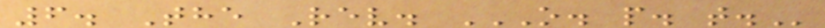6. The Rev. O. P. T.
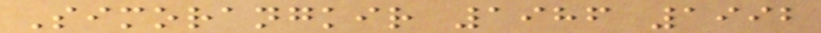Simorangkir 1986 1992
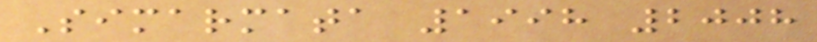Simarmata 1998 2008
